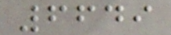6649
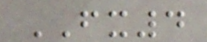FX4
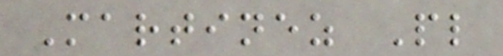Martinez Pl
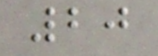20
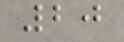20
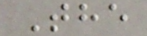The
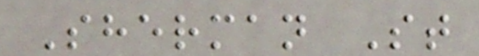Sherman St
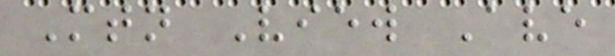Mtn View Ave
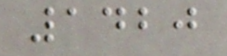1420
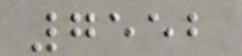7552
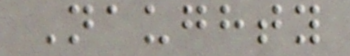Naughty
